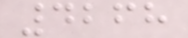4268
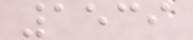1539
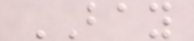BAY
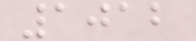1012
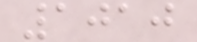1010
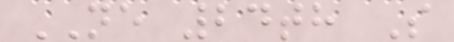NE 24th S
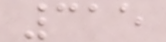315
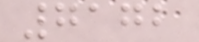7172
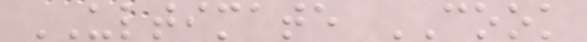ULTIMATE COOK
